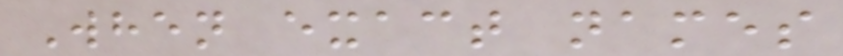When exact names
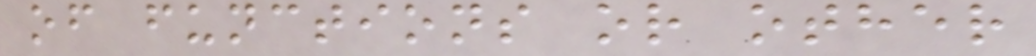of functions or other
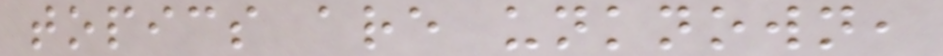topics are unknown,
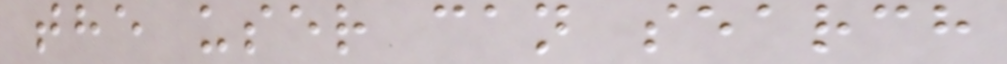the user can search
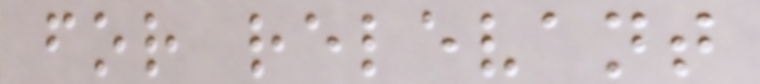for relevant
